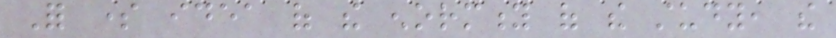For some idea of the enormity of the study, the
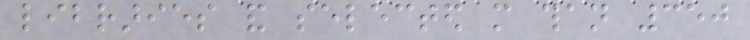libraries and selected more than 350
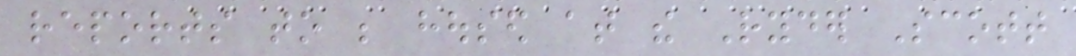reports to be housed at the Ryder Scott
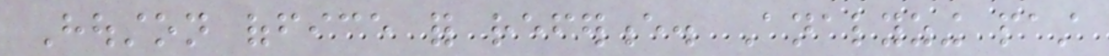Houston office for reference. Analyzing past
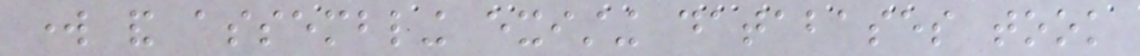work and assembling existing databases took
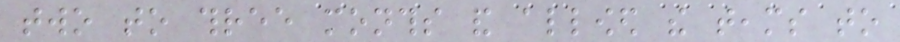two to three months and allowed the teams to
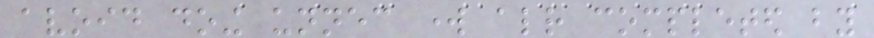avoid doing unnecessary work already completed by
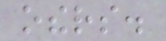others.
